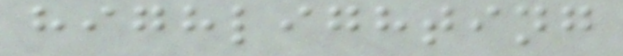highlighting
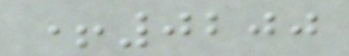+0200
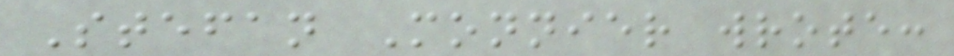Stefan Monnier wrote:
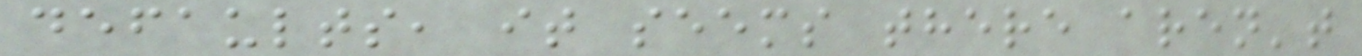defaults, it seems there aren't
